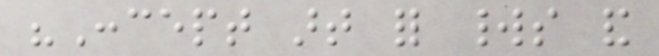"Concept art for worlds and
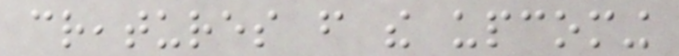creatures from the upcoming
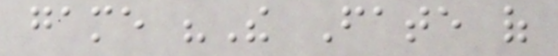game "The Fate of
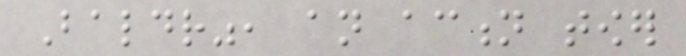Baldr", an action tower
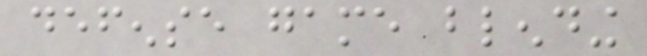defense game blending
